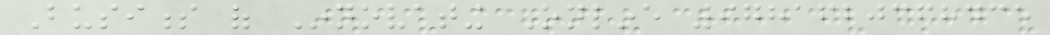Business of Innovating Online 9781620368435
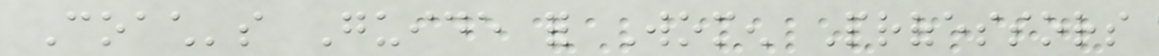Coach's Guide for Women Professors
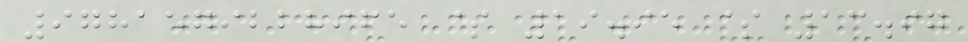9781579228965 $ 19.95 $ 13.97
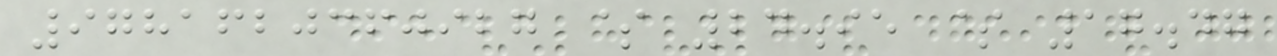9781620360927 $ 24.95 $ 17.47
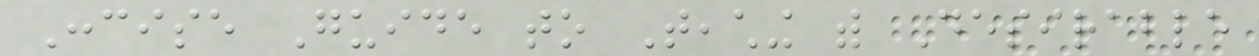Concise Guide to Teaching with Desirable
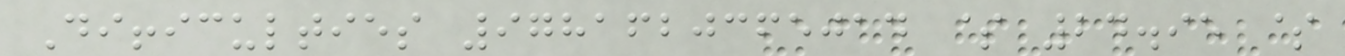Difficulties 9781620365014 $ 24.95 $
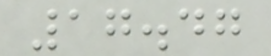17.47
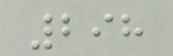298
